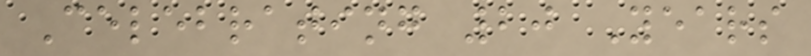Celebrating 20 Years
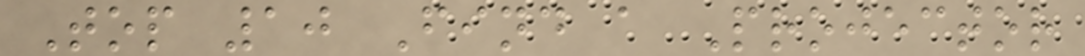Top 10 Find a Projector
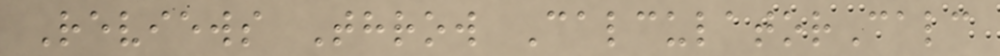Reviews Throw CalculatorCalc
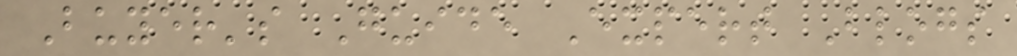Buyer's Guide Expert Blogs
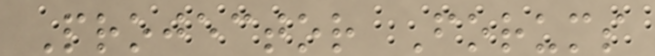Projector Forums
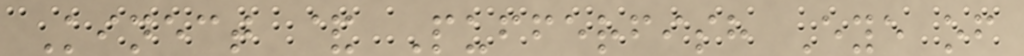Kinect & Pufferfish Eye of
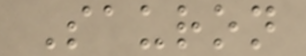Sauron
